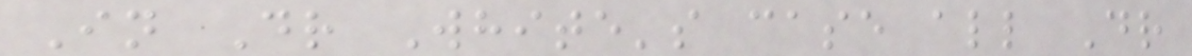In Dr White's case all Dr
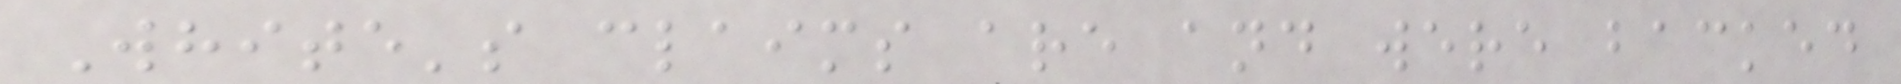White's claims are and were backed
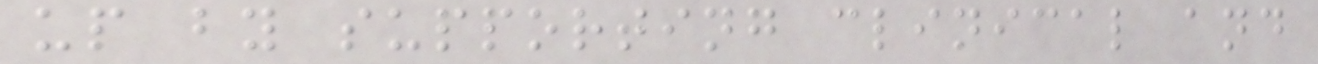up by supporting clinical and
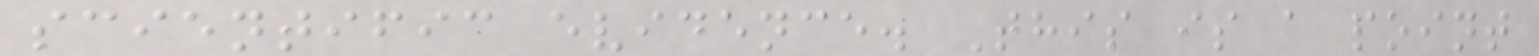scientific evidence. This is a point
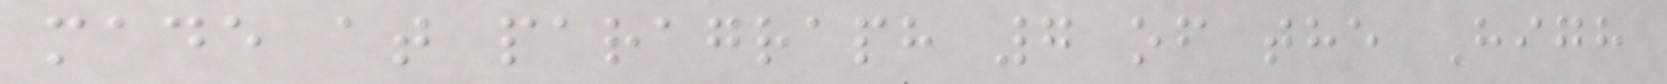made at paragraph 7 of the High
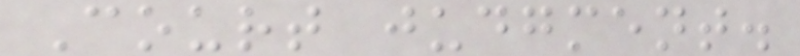Court judgment.
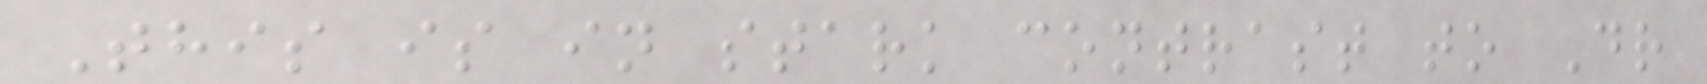This is in stark contrast to Dr
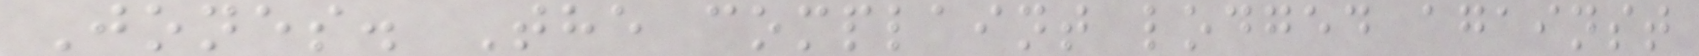Jones. The complaint lodged against
